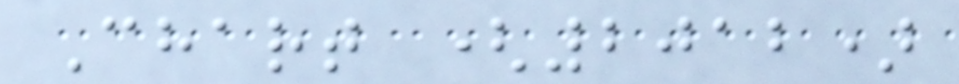Chart (2012)
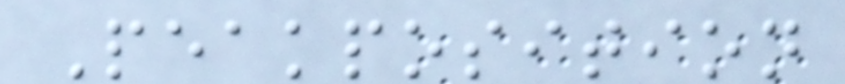Peakposition
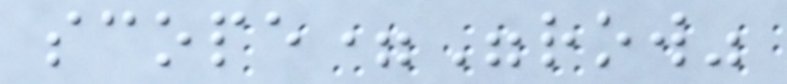scope="row"
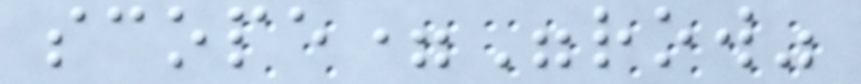scope="row"
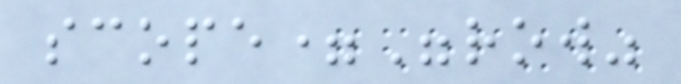scope="row"
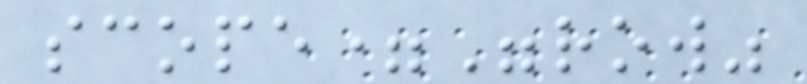scope="row"
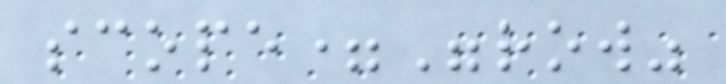scope="row"
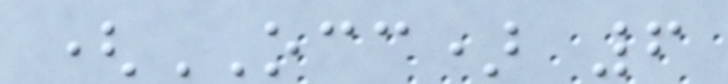(OCC) 6
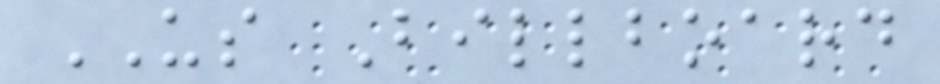US Billboard
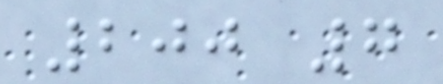200 7
